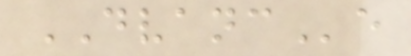DVANCe
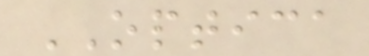OPTICA
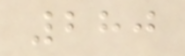280
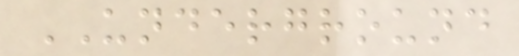UNDERGROUND
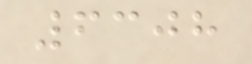6308
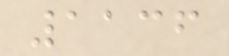1136
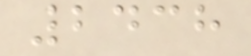2438
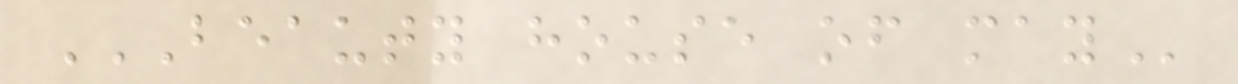BEAUTY HOUSE OF MAY
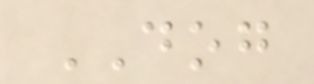DOG
